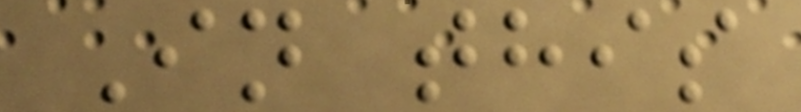In this
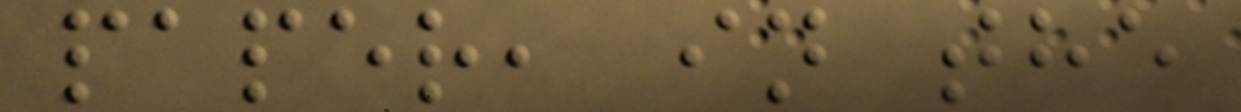paper, in the
